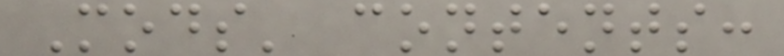Mods' contents:
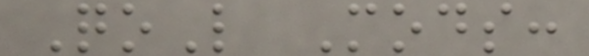QoL Mods:
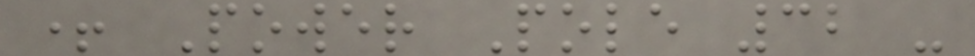+ Power Pole 32 -
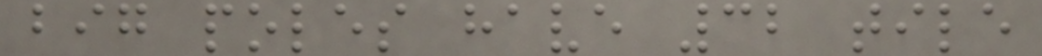big poles have 32 tile
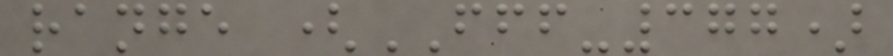range (FFF-377)
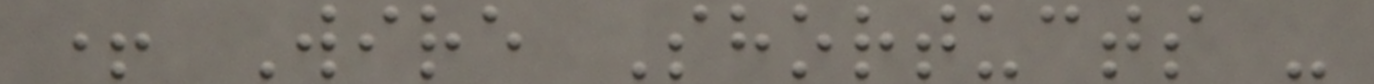+ Wire Shortucts -
